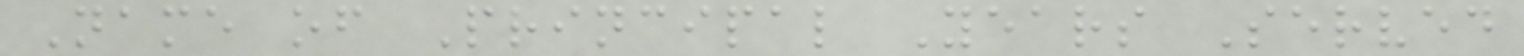Name of Principal Years Served
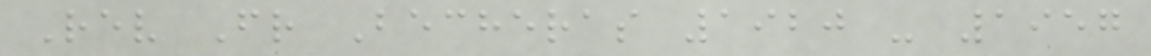Rev Fr Becheras 1920 - 1957
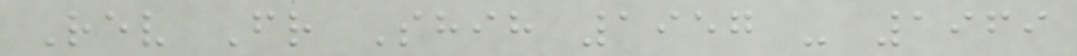Rev Fr Shih 1957 - 1969
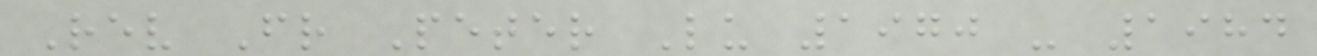Rev Fr Peter Lu 1970 - 1984
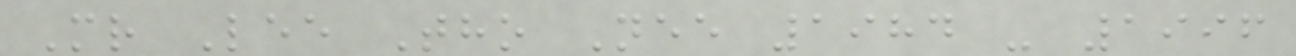Mr Lee Tho Nee 1984 - 1996
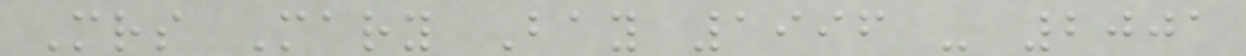Mrs Mary Bay 1996 - 2001
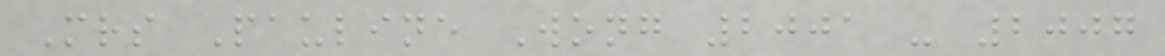Mrs Pauline Wong 2001 - 2007
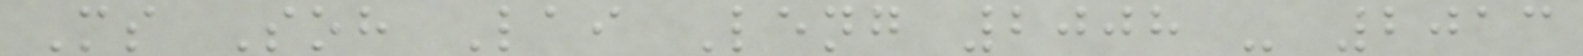Ms Soh Lai Leng 2008 - 2013
